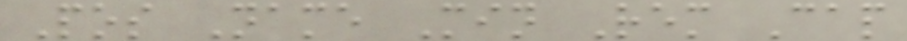Pos Name Min Rem Cap
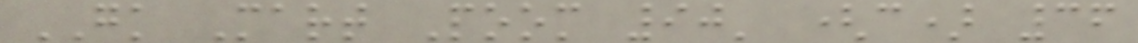GK Mart Poom 90' (c) 36
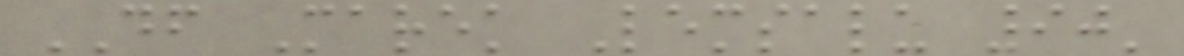DF Marek Lemsalu 90'
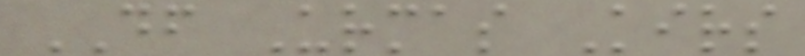DF Urmas Kirs
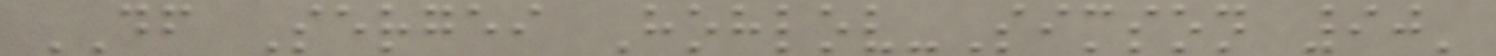DF Sergei Hohlov-Simson 90'
